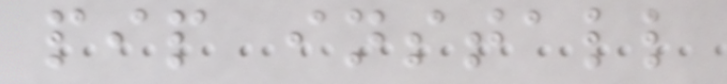pip install
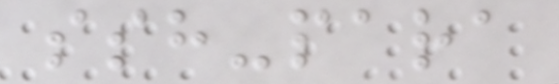ssh-para
